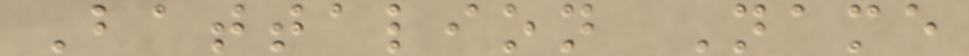Battalion Name
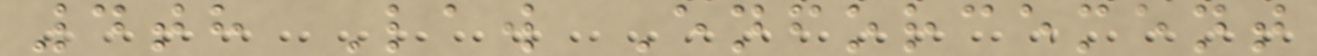4th Law Enforcement
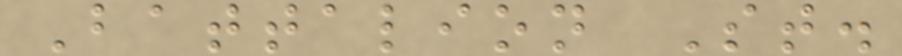Battalion St.
